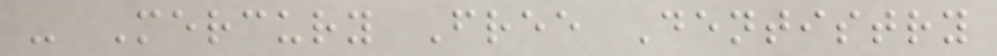- Mercury Free Dentistry
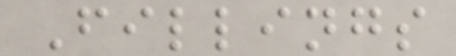Fillings
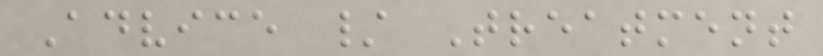Advice / Treatment
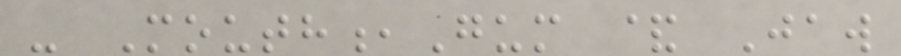- Mouth,Gum & Jaw
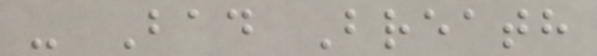- Bad Breath
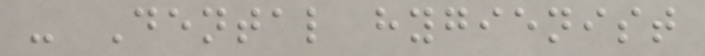- Dental hygienist
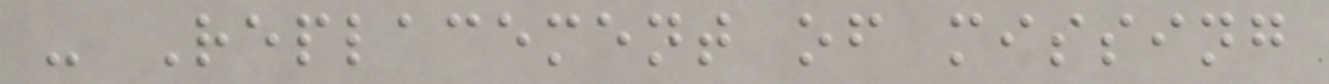- Replacement of missing
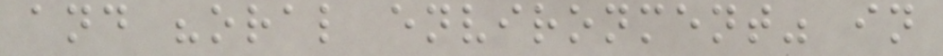and "oral environment" in
